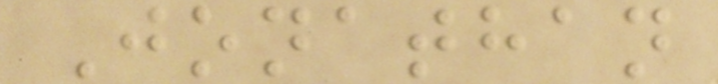Jonathan
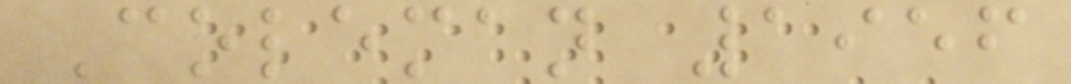Coleman 1956
